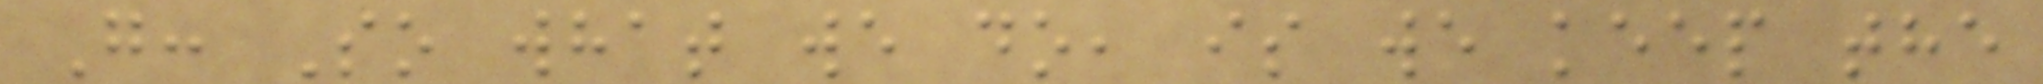G: So what we do, is we keep the
